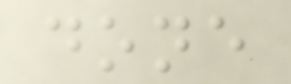done
